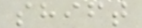shift
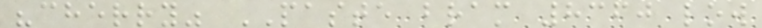"cherry" PASTE bram 8360 low
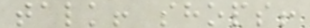talk! shops!
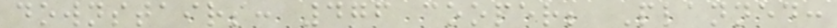downstairs: 476 cooper; Planned:
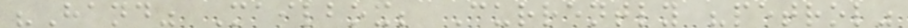"Hand" Mailbox; Currently "petrol"
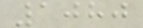1080
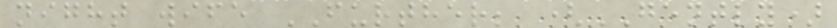night wife FURTHER; (GENTLY)
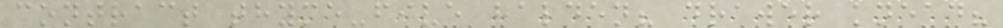contract thyme-five halden? drawer knead?
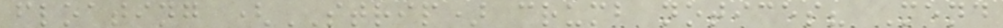floating (STRIP) crumb notices? Mend
